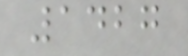1427
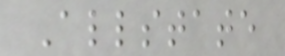Allstate
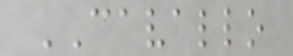CAVALLO
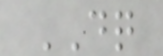DQ
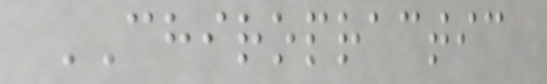CHIROPRACTIC
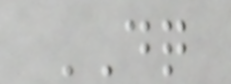DQ
